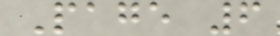Page 6
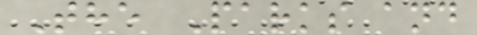The Parks and
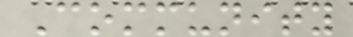Community
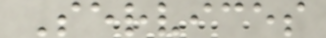Services
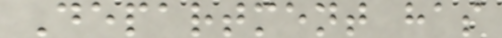Department has
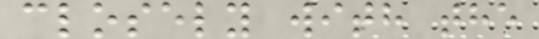closely with the
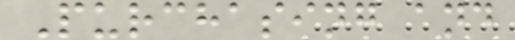Purchasing and
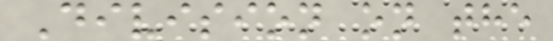Division on the
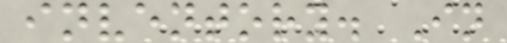inventory. In
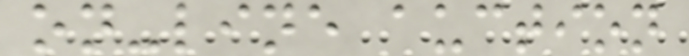on-line auction
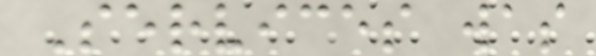Services was
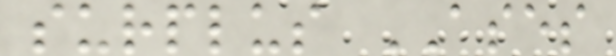surplus ASES
